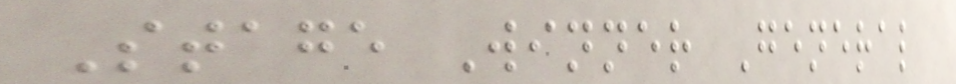Stage Winner General
